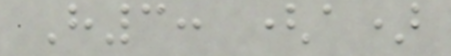H3: (a)
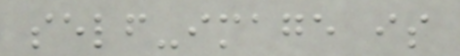self-image is
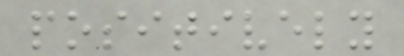positively
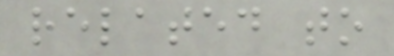related to
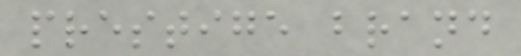prestige brand
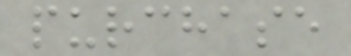purchase
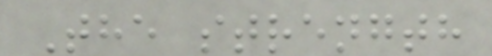The strength
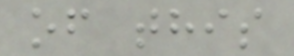of this
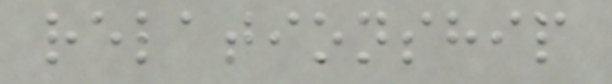relationship
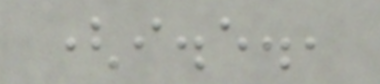(i.e.,
